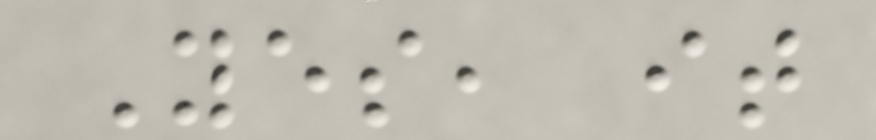Yes, it
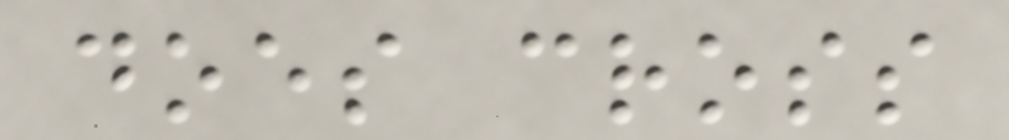does cross
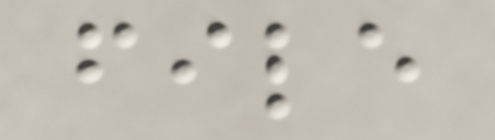file
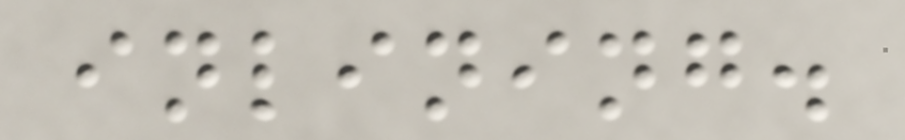inlining.
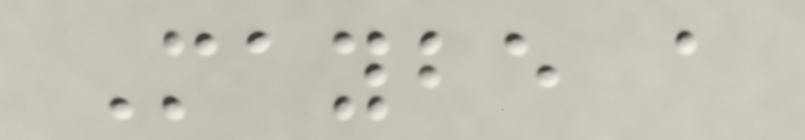Maybe a
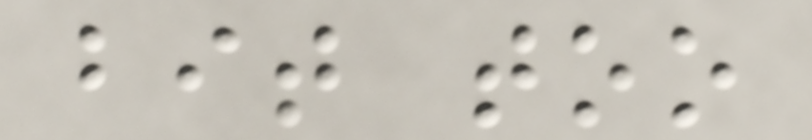bit too
